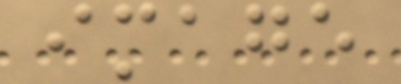image
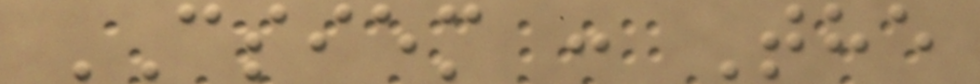CSIEM : The
